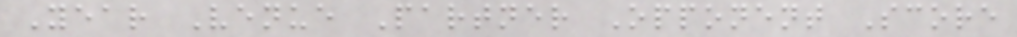Year Venue Partner Opponent Score
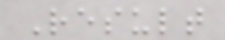Result
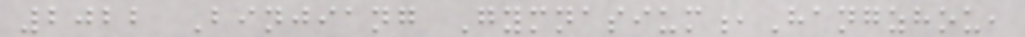2022 Binjiang Gymnasium,Hangzhou,
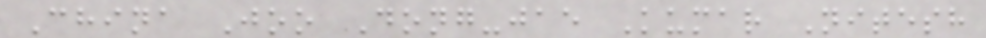China Joo Dong-jae Kumar Nitesh
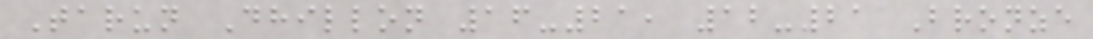Tarun Dhillon 16-21, 12-21 Bronze
